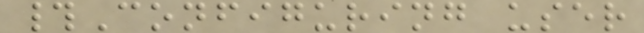#Configuring user
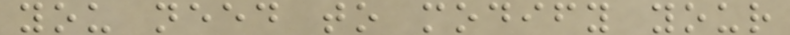you need to modify your
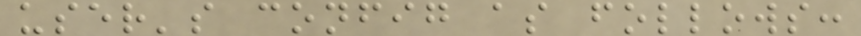user's config as follows:
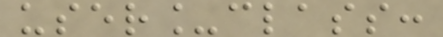user_class:
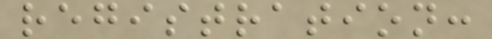registration:
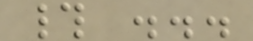# ...
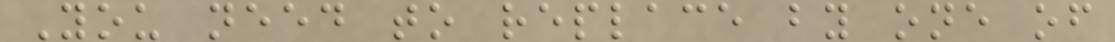You need to replace by one of
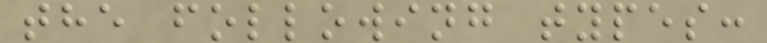the following types:
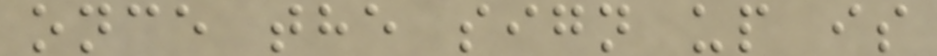once the sign up is
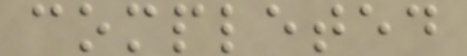completed
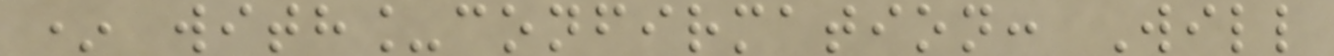* with_confirmation: Will
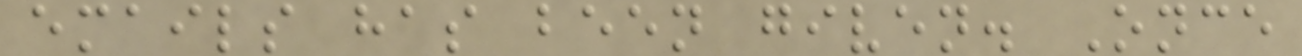emails has been given. Once
